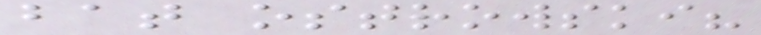bat ostrowski?
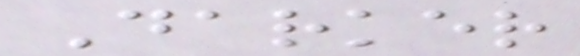Darker
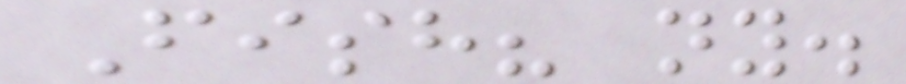Fish? ny.
